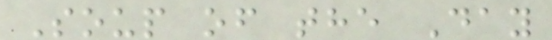Soup of the Day
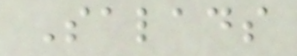Salads
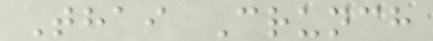Thai Crunch
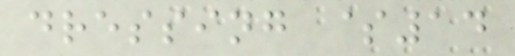dressing $14
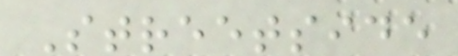Streetside
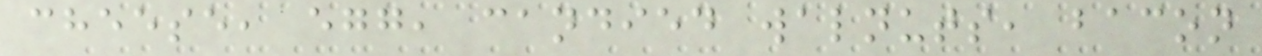cheese, egg, candied walnuts, bacon
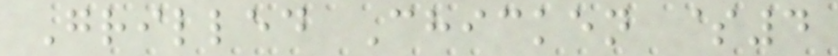Grilled Chicken $4
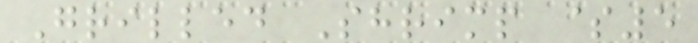Grilled Shrimp $5
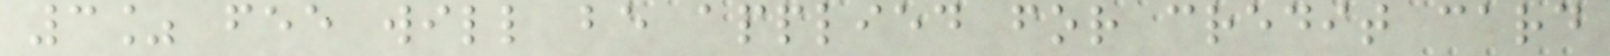3% fee will be applied for credit card
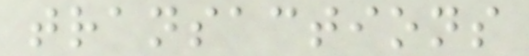transactions
